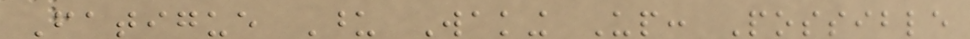Fatigue Upon Waking Up: Possible
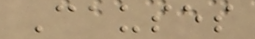Causes
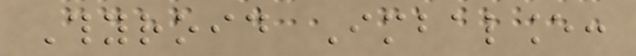Thyroid Imbalance:
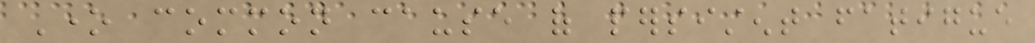One common cause of persistent fatigue
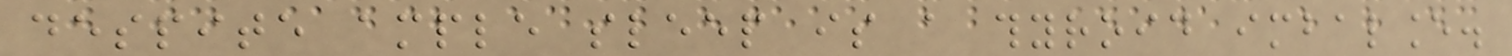despite ample sleep is a thyroid imbalance.
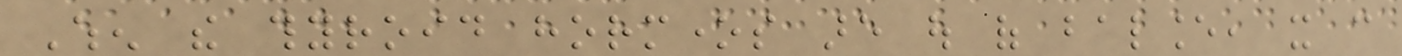When the thyroid hormones are out of balance, it can
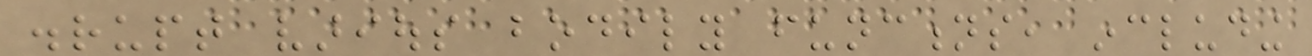disrupt various bodily functions, including
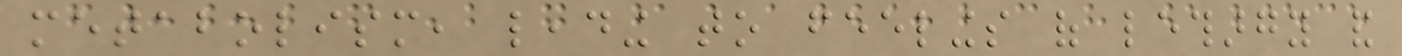metabolism, leading to feelings of lethargy and
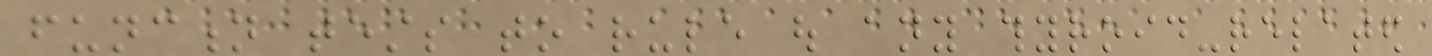function tests to rule out any thyroid-related
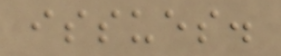issues.
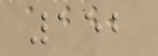152
